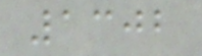1302
